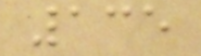135
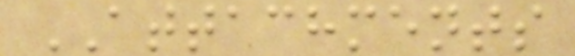ATTACHMENTS
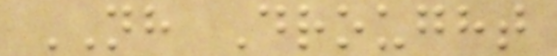NH Drought
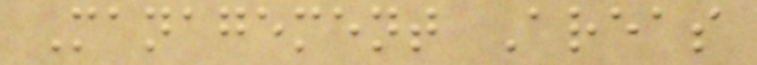Management Areas
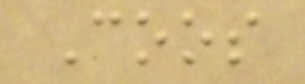Coos
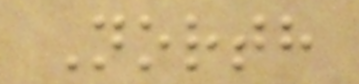North
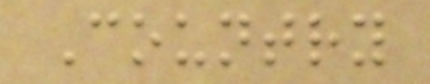Country
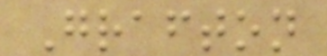Grafton
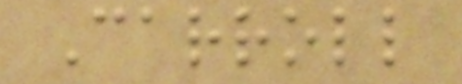Carroll
